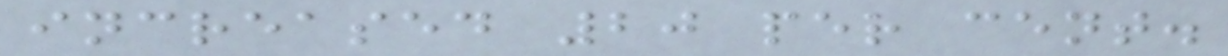increased 20 per cent.
